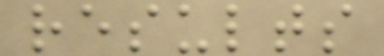results
